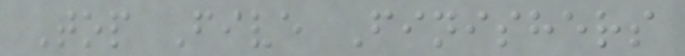Top Five Finishers
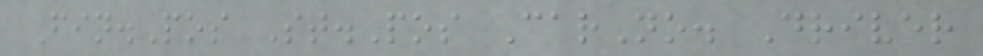Fin.Pos St.Pos CarNo. Driver
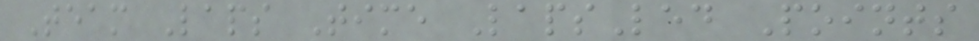Team Laps Time LapsLed Points
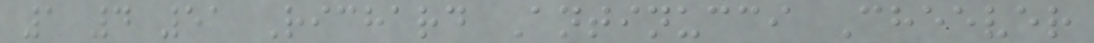1 4 51 Richard Antinucci Cheever
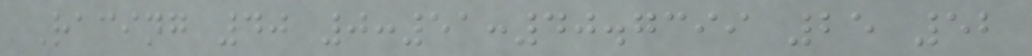Racing 40 0:51:40.7399 25 52
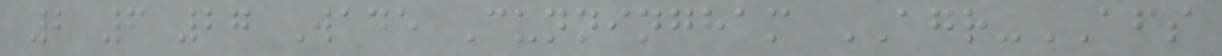2 6 27 Wade Cunningham AGR-AFS
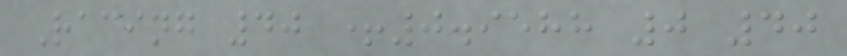Racing 40 +0.9588 0 40
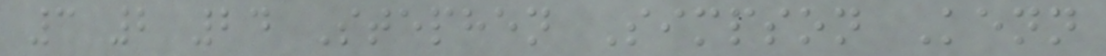3 2 24 Stephen Simpson Kenn
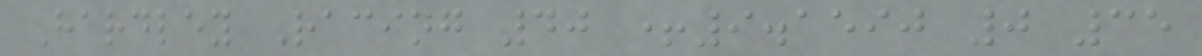Hardley Racing 40 +9.1590 0 35
